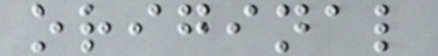original
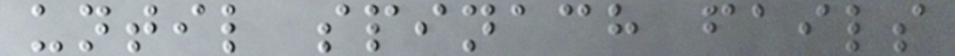until spinach fails
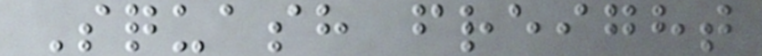Squash freight
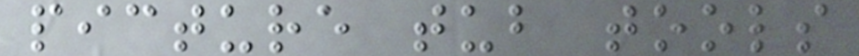picture tub tools
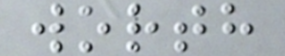worth
